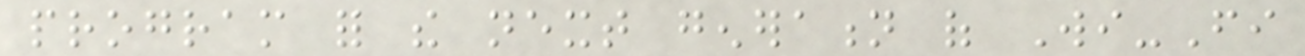program for the next generation of Wi-Fi
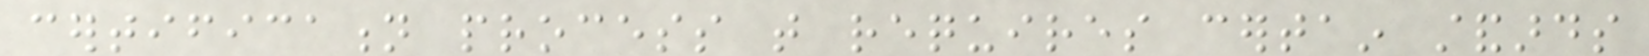certification process that requires certain standards
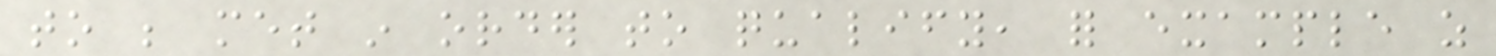to be met in order to qualify, for example as
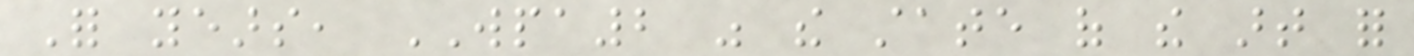For years, WPA2 was the state of the art for
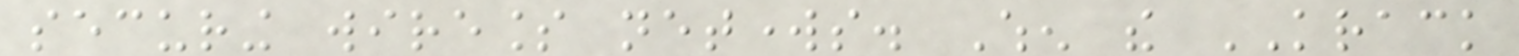securing wireless networks. When the KRACK
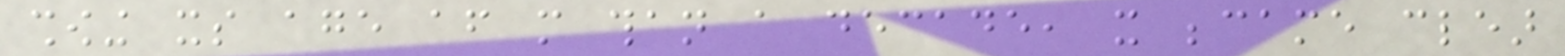showing its age after more than a decade, it became clear
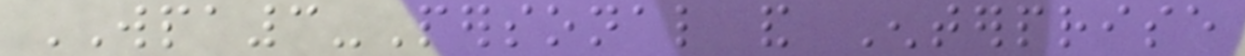WPA3-Personal and Enterprise
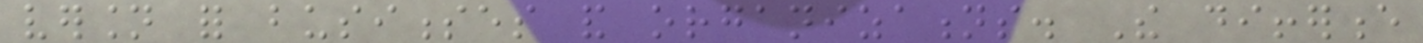version for businesses and organizations. The difference
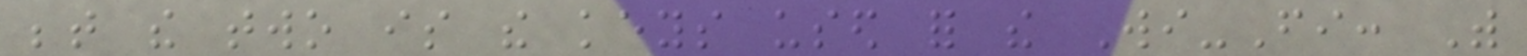between the two is the keys used for the Wi-Fi: With
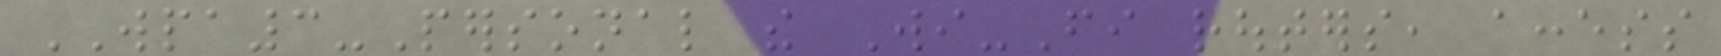WPA3-Personal the Wi-Fi routers, access
